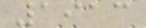1913
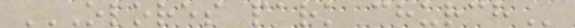OLORES PARK CHURCH
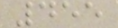455
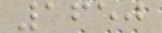1650
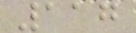117
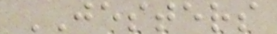JESTERS
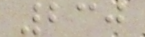230
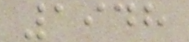1948
